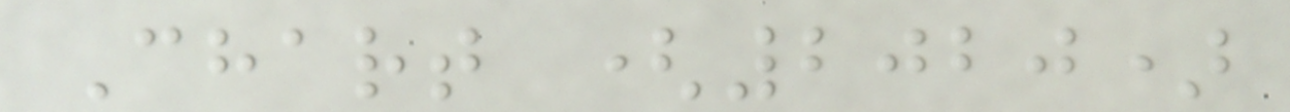Chart (2020)
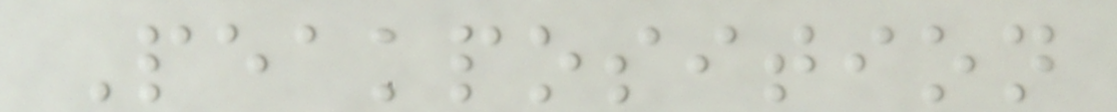Peakposition
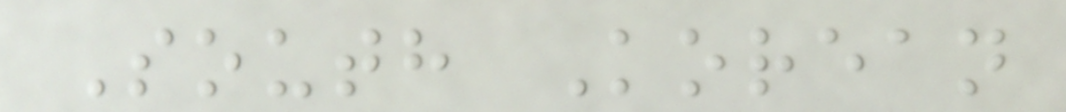South Korean
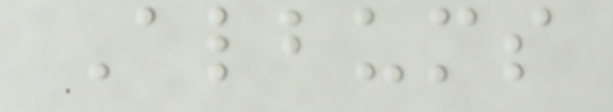Albums
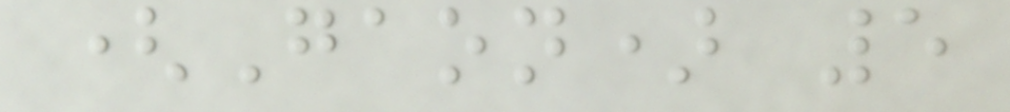(Gaon) 5
